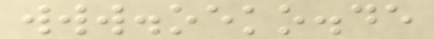www.oeko.de
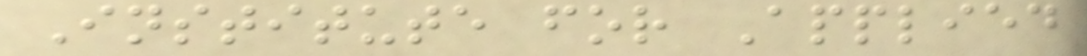Institute for Applied
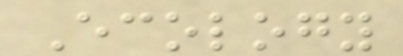Ecology
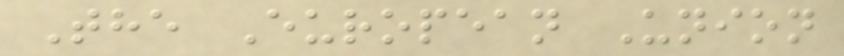The European Union
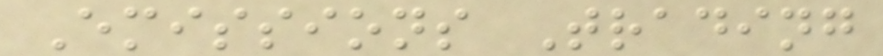Emissions Trading
